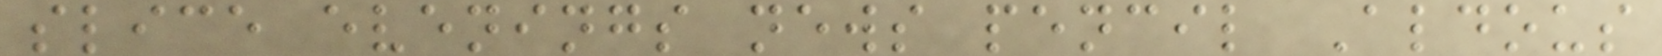slice evenings news pencil Aldous
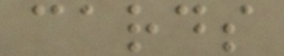cards
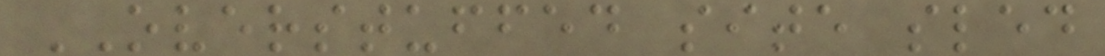OVERSTUFFED site sled
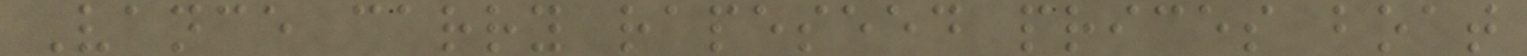Vance carry rapeseed prices boat
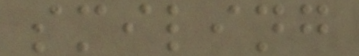smiling
